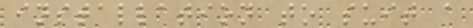installation to suit a
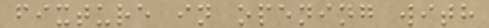fixture in opening with
